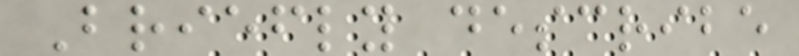Briefly describe
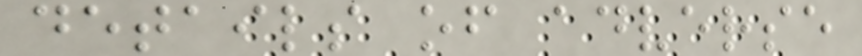details of adverse
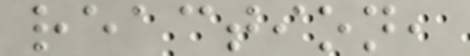reaction,
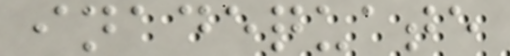inadequate
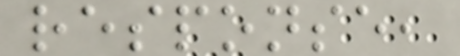response,
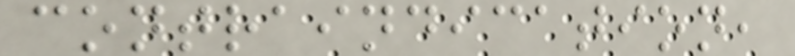contraindication,
